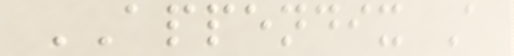APPENDIX A
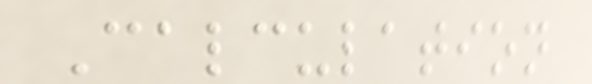Calculation
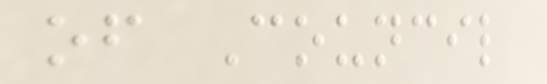of Council
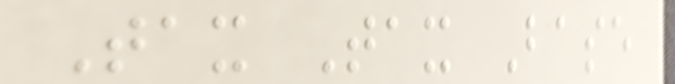Tax Tax Base
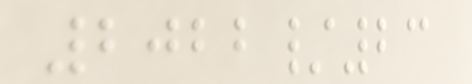2022/23
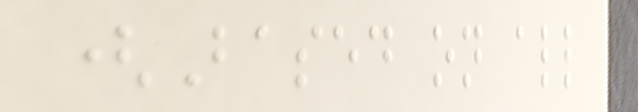(Based on all
